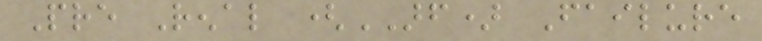Pre Renal (ARF) Failure
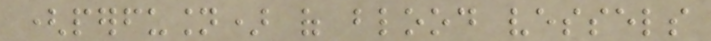(perfusion) of blood vessels
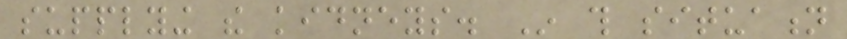supplying the kidneys. In this situation
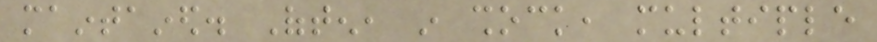maintained. Often, in shock, multiple
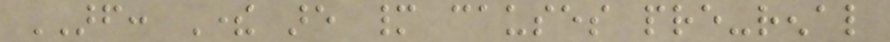ARF: There are many causes pre-renal
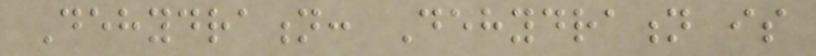Dehydration: Dehydration is
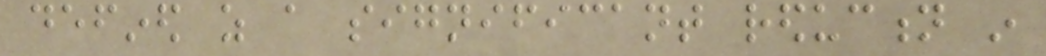defined as a significant reduction in
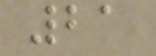21
